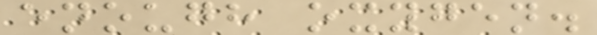enough oxygen.
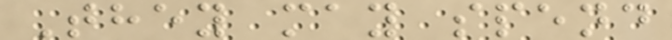They may spend
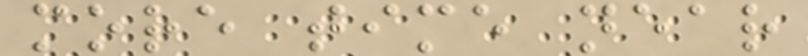more time near
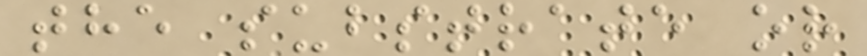the substrate or
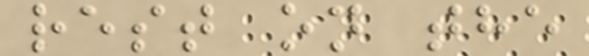rest on the
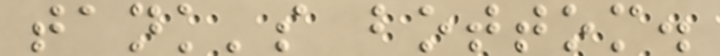tank's bottom.
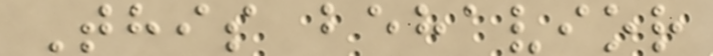This behavior
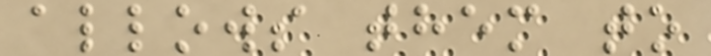allows them to
